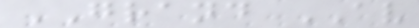GRAND AV
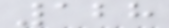128
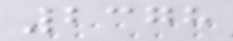2378
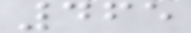465
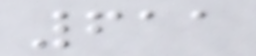611
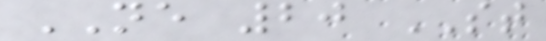NE 20 ST
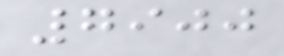7900
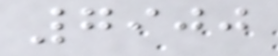7900
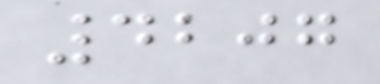4207
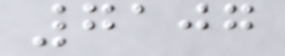7107
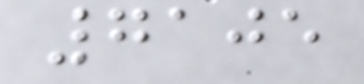7105
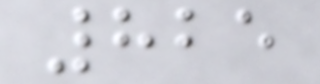825
